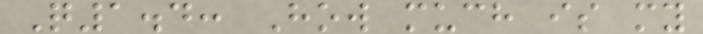Q1.4: How much is my
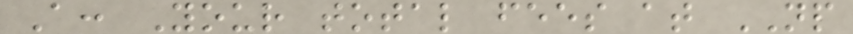A: Your total fees at NP
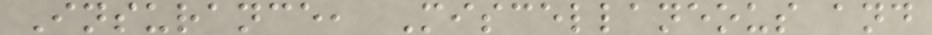Insurance, Miscellaneous and
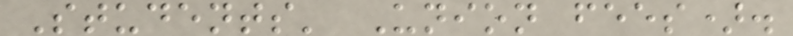Students' Union fees).
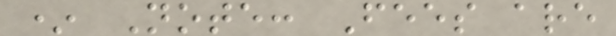* Note: Fees are
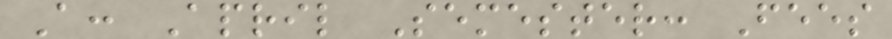A: April Semester: Fees
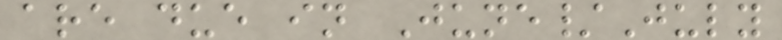are due in June/July
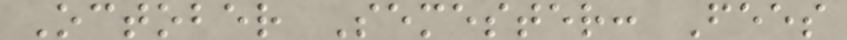October Semester: Fees
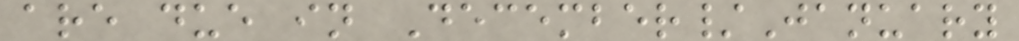are due in December/January
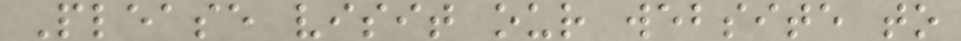Please visit our website to
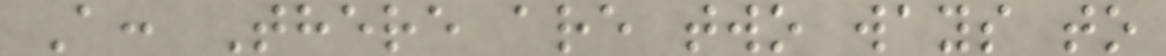A: There are two ways to
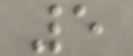5
